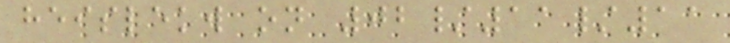heislekw on 02/11/11
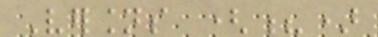Versions (?)
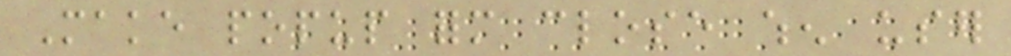Make popup form close when user
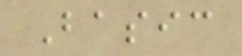Basic
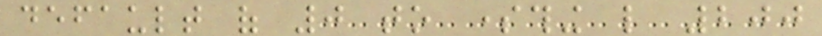default of 0 to something like 200
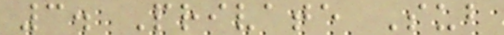3. Private Sub
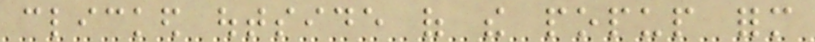clicked outside of the popup form
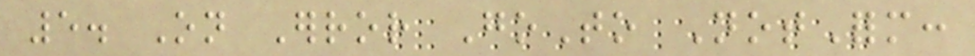5. On Error GoTo NotForm:
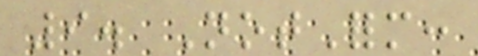9. NotForm:
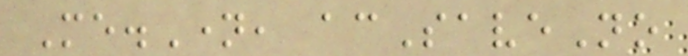Me.Name, acSaveNo
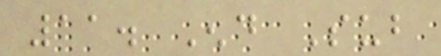11. End Sub
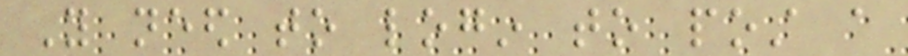You need to login to post a
